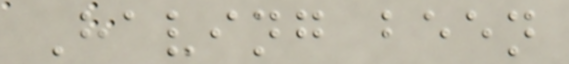Having been
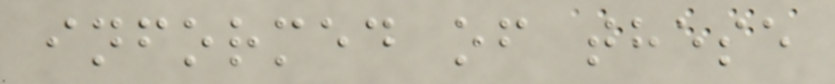informed of these
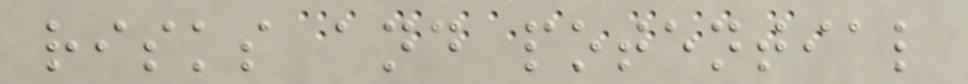risks and potential
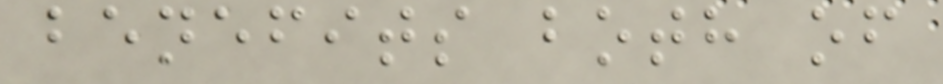benefits both of
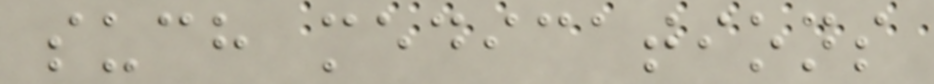such medications
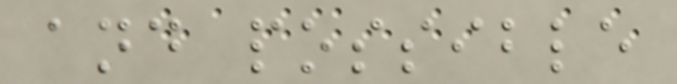and possible
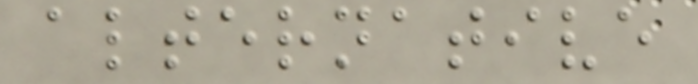alternative
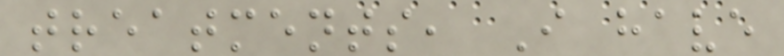treatments, I have
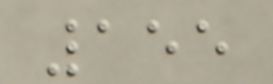155
